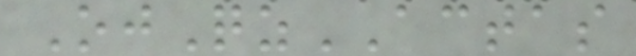OjQzACTAS
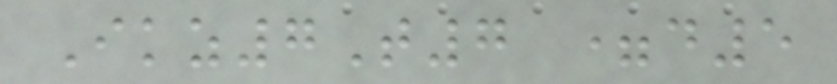Ikz7T7 =d5
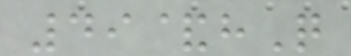49&hQ
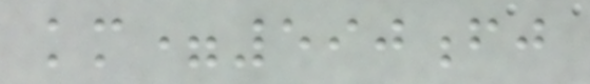km=590fj
